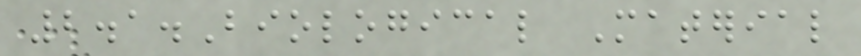2.1.Biological Material
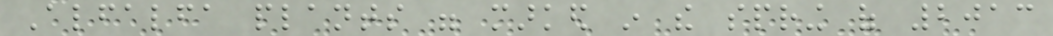Alfalfa plants were marked in the spring of 2013
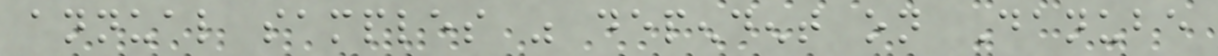annual samples was dependent on Danube
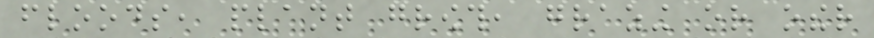floods, plant growth, grazing or other
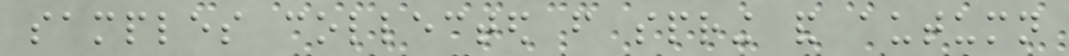samples collected from spring and autumn
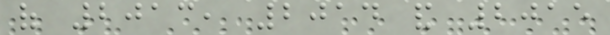of 2013, 2014 and 2015
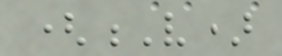(V)
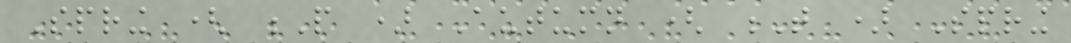Spring ( P ) Autumn ( T ) Spring
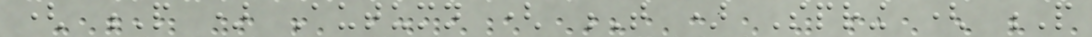( P ) Autumn ( T ) Spring ( P
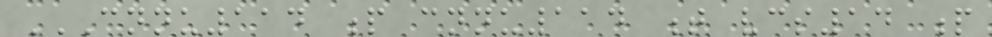CNNU114 P CNNU114 T VCS14 P
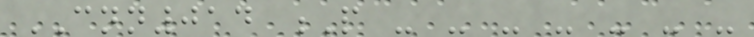CNN014 P - - - - - - -
